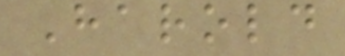Harold
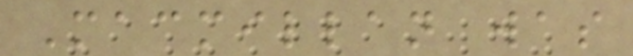Macmillan was
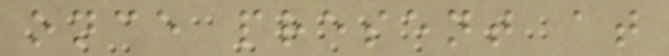once present at
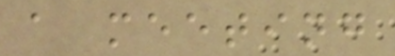a meeting
